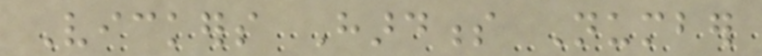Vickers Hardness Number
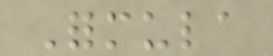Formula
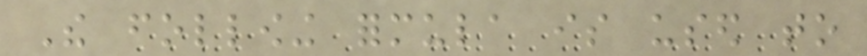The following formula is used to
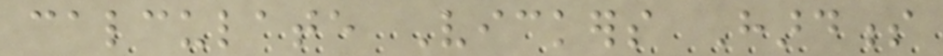calculate Vickers Hardness
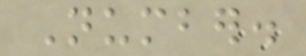Number.
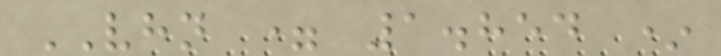VHN = 1.854 *
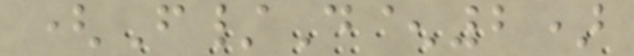(F/D^2)
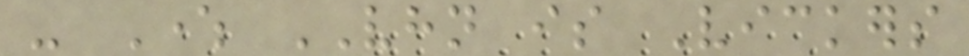- Where VHN is Vickers
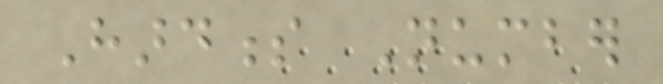Hardness Number
